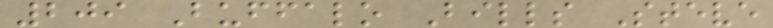209 Buffalo Bills Steve
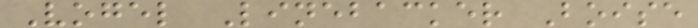Vogel Linebacker Boise
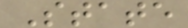State
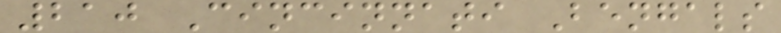210 Cincinnati Bengals
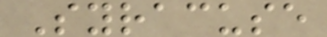Syracuse
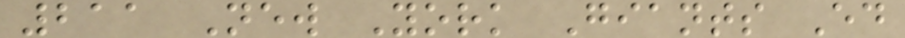211 New York Giants Ed
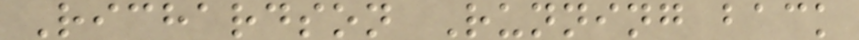Richardson Running back
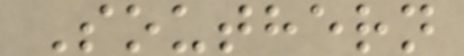Southern
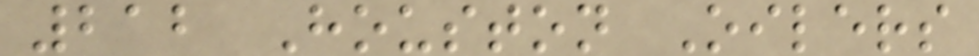212 Houston Oilers
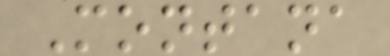Montana
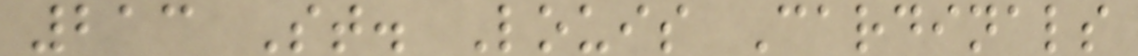213 St. Louis Cardinals
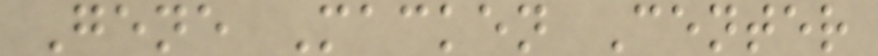Gene Macken Center
